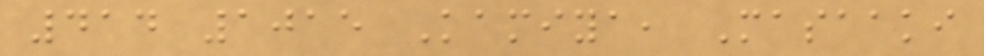414 1015 Kamiya, Masaaki
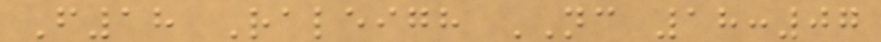F18 Raleigh NC 18:07
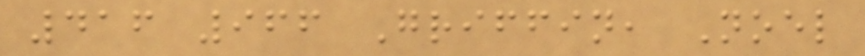416 966 Griffin, Noel
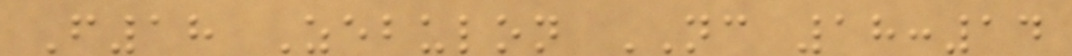F18 Zebulon NC 18:14
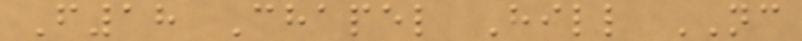F18 Chapel Hill NC
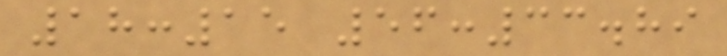18:15 56:33.89
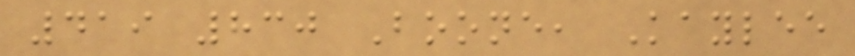419 830 Boone, Kaylee
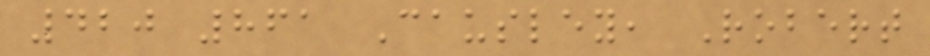420 861 Causley, Robert
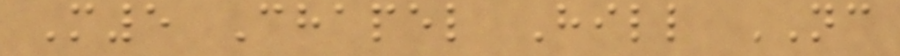M5 Chapel Hill NC
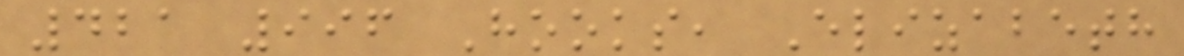421 996 Hooks, Elizabeth
